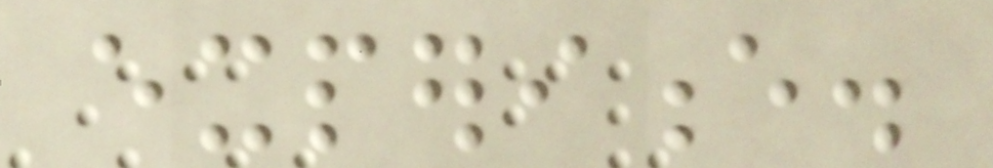experience.
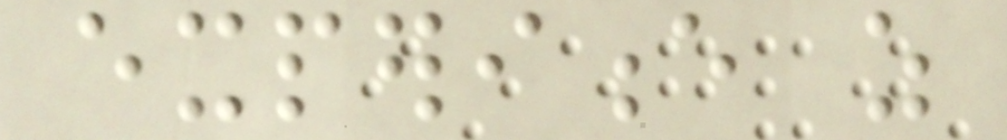experience as
